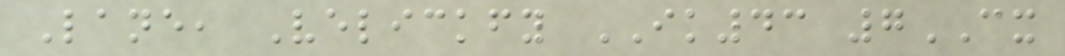Lane, Velickfy IK43 7CX
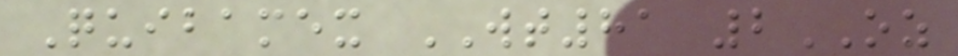Quibamex WT81 2OZ
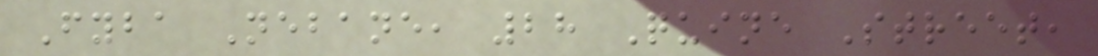Fyba Nebane, 28 Quine Street,
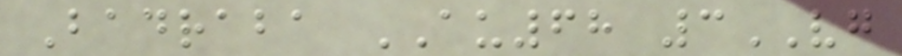Badraba AU68 3VG
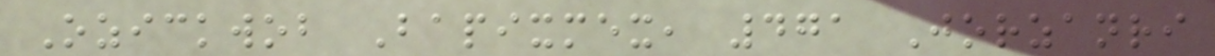Ozickwob Bapixmex, 471 Jorzanri
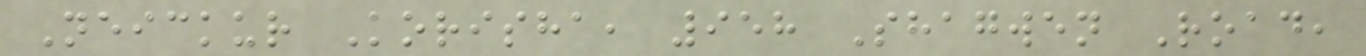Neickur Korisha, 958 Shagwen Road,
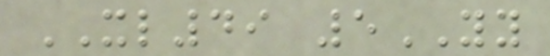XL49 5YY
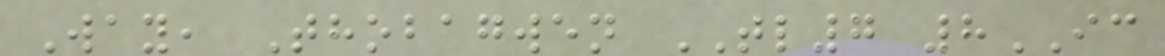Way, Thobagwen TL7 8IC
